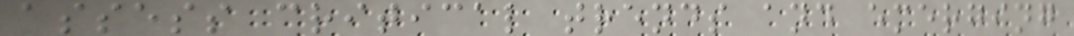assess critical trends and emerging
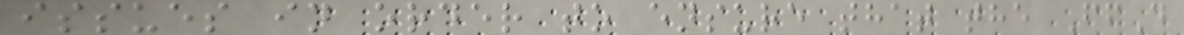issues in order to ensure that the FfD
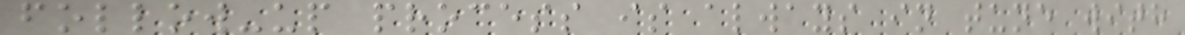follow-up process is always in tune with
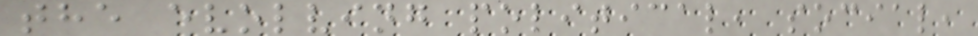the evolving political, social,
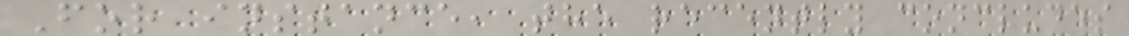For instance, the recently concludes
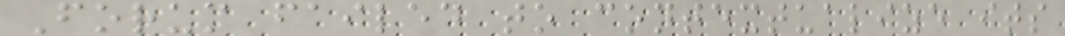Forum failed to contextualize its
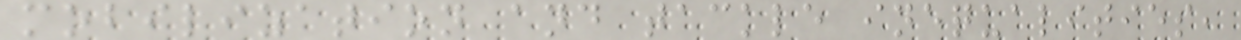mobilization and tackle inequalities,
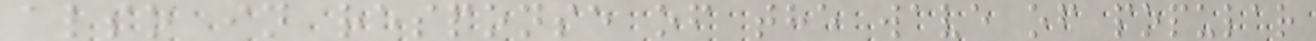also in response of the wave of popular
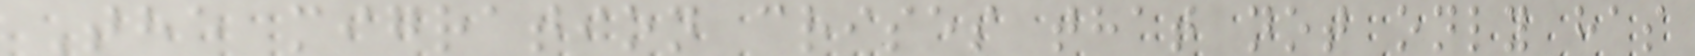The migration crises that not only has
